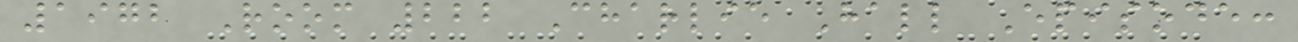1972 Room 222 Charlie Hall Episode:
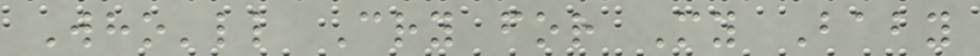Who'll Cry for My Baby
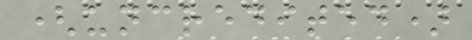(uncredited)
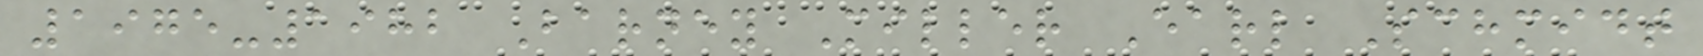1975-1982 Barney Miller Earl Schmidt
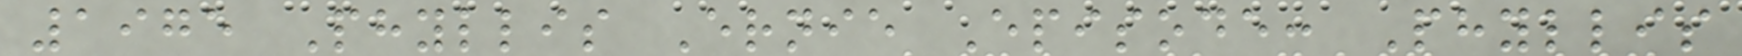1975 Phyllis Ernie Episode: Phyllis
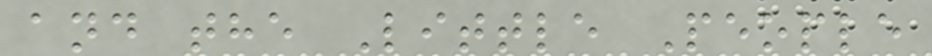and the Little People
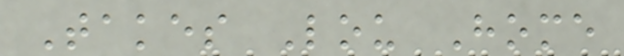Takes Lou Home
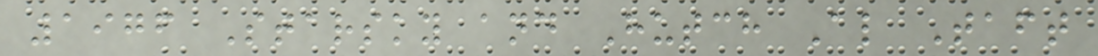1976 Starsky and Hutch Al Taft
